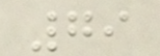79
